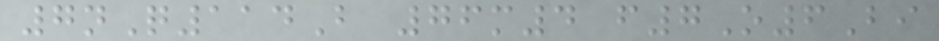7nQ114B 76m4 f7O6Bi
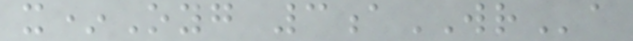x*Oyg 3aWRa
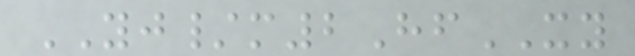YJ/m2HfXY
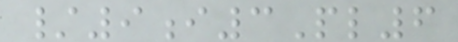/9i3Pl6
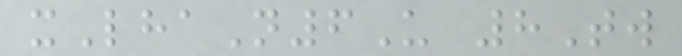xLhaN6U 8Tw
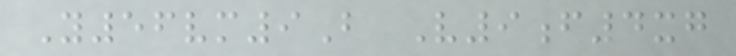Y56vm9B V9f4xg
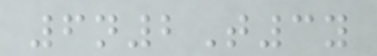6n2T3y
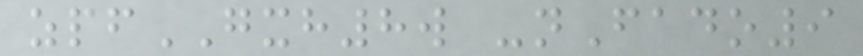zpfGXH8w -nFado9
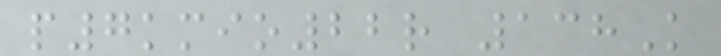p7kmio22r 138K
